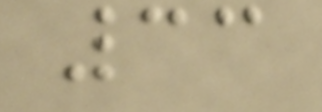33
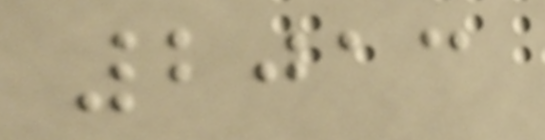2013
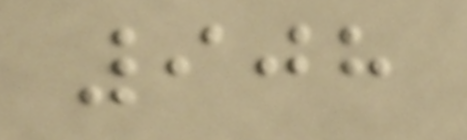908
